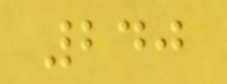240
